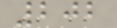202
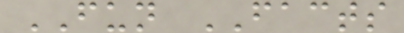FUN FACTS
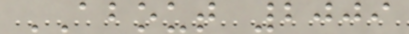ABOUT 2009
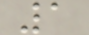1
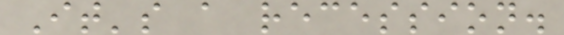It's a recession.
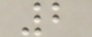2
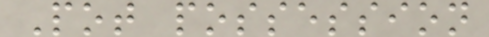Pot possession
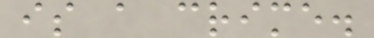is a crime.
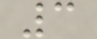3
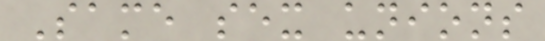Same sex unions
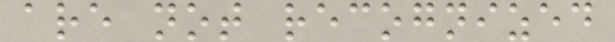are not recognized
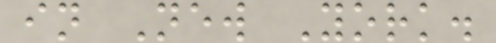in New York.
